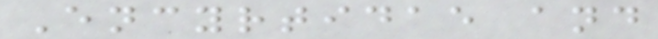Encyrtidae and
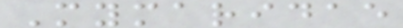Mymaridae
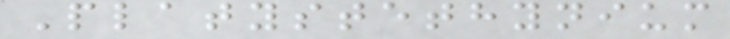Platystethynium
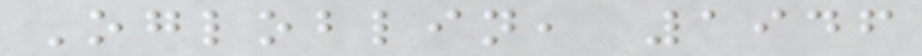Ogloblin, 1946
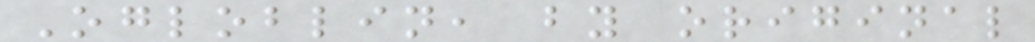Ogloblin, by original
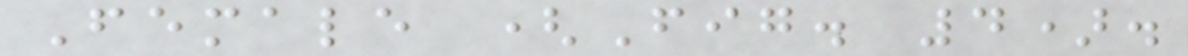Female (Fig. 4).
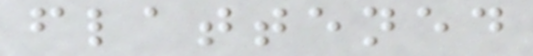flattened
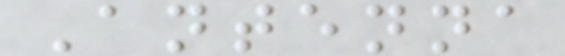Antenna
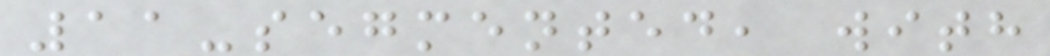11-segmented, with
